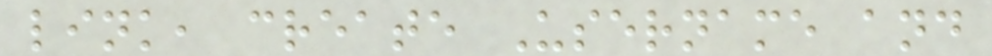link, create Username and
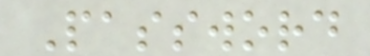Password
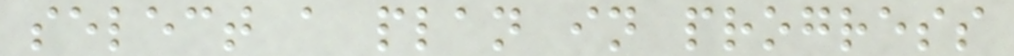select a plan in progress
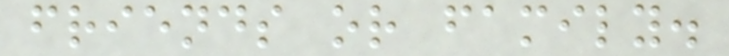friends or family.
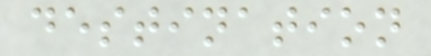destination
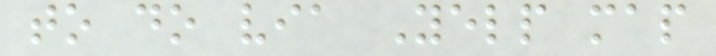to do via Yelp map
